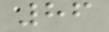86
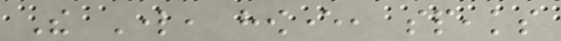The Lord, however, speaks
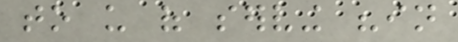to us of serving "in
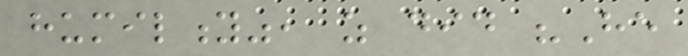humility", as did "He
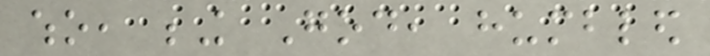who, being God, humbled
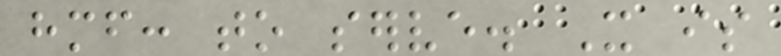himself: to serve. It is
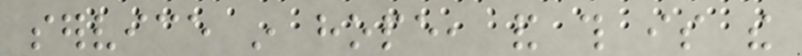service in hope, and this is the
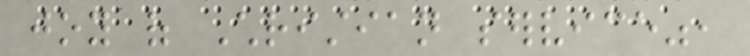joy of Christian service",
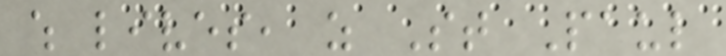which lives, as St Paul
